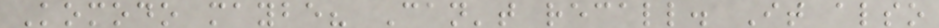Komodo maybe? Can't recall. It also
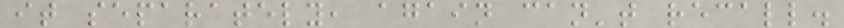it separately, again can't recall.
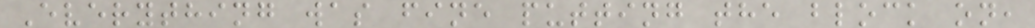Everything was fine putting the block on,
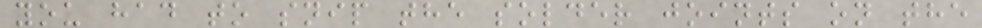you had to snip the solder joints on the
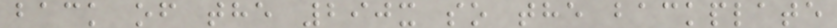back of the 290x so the backplate
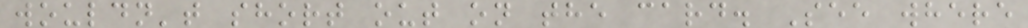wouldn't short out on the card. See where
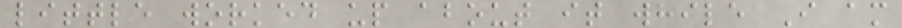little worked up about it while I am
